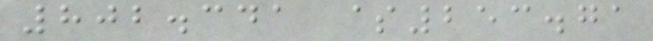802.341 $253.71
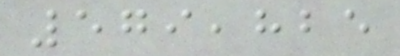579,825
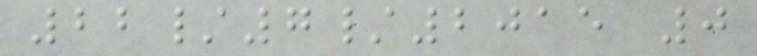22/7/2015 0
